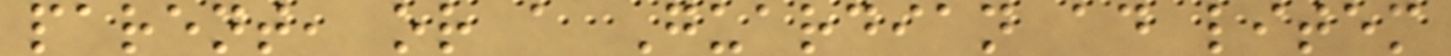parent, or a Guardian ad litem
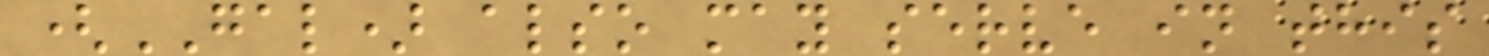(GAL) also may serve in this
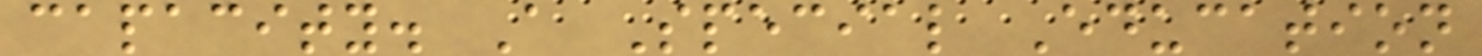capacity. A Special Education
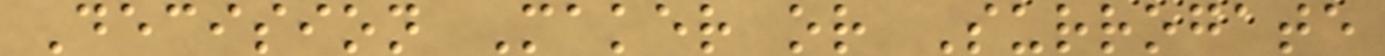Decision Maker or Surrogate
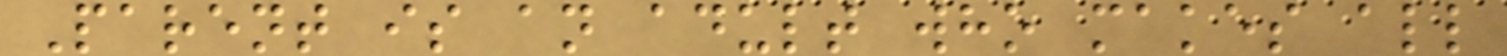Parent is an adult who makes all
